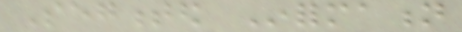Segmented Information
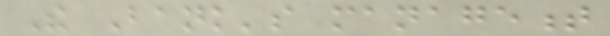The Bank's management
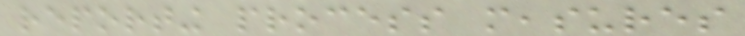reporting process measures
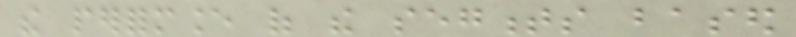the performance of the segments based
